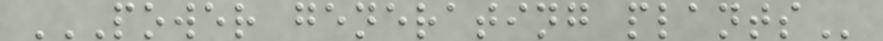POWER GENERATING PLANTS
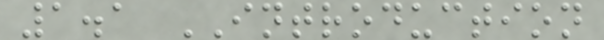1.1 INTRODUCTION
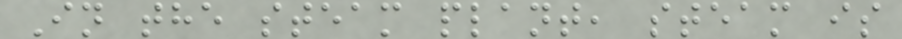In the steam plant, steam is
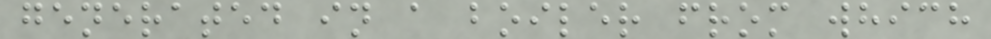generated in a boiler from which
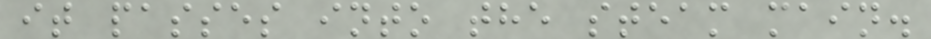it passes into the steam main.
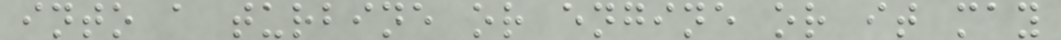into a turbine or engine or it may
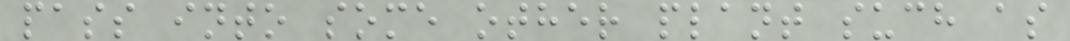pass into some other plant such as
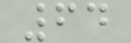64
